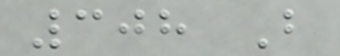308 B
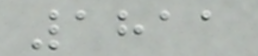1811
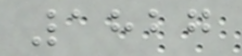1827
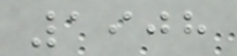1908
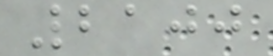2100
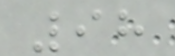98
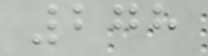278
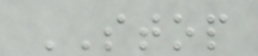STOP
